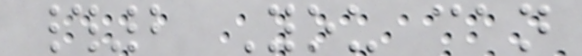#2 You can
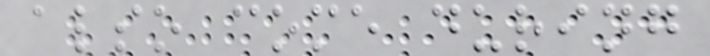also come during
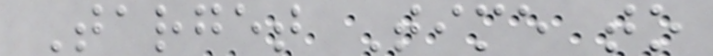Target Time to
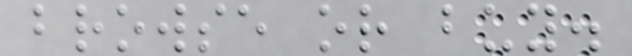browse or buy.
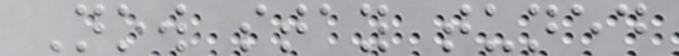Now stay tuned
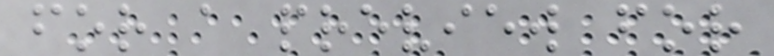for a preview for
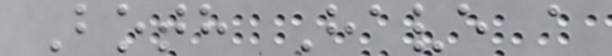Both Have a
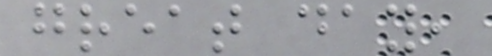great day,
